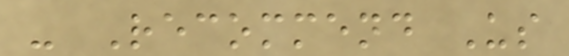- Recommend Us
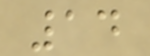14
